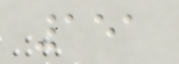151
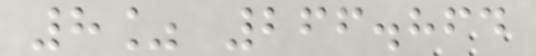8% 266.864
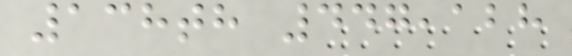138th 447,128
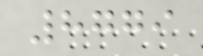8779
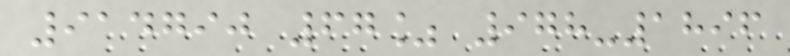914790 67% 978-1896
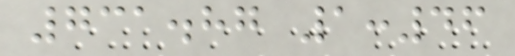731.87 1:46
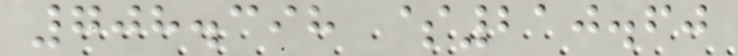708.398 $210.60
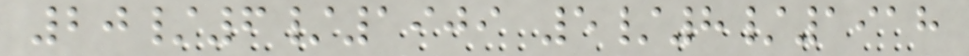20/6/1909 5/8/1918
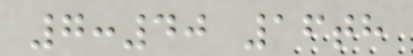7:40 16th
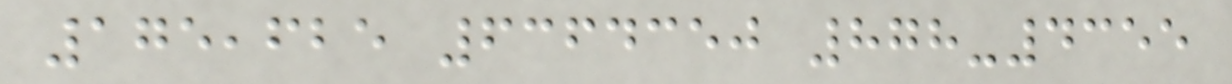175,625 6364350 878-4355
